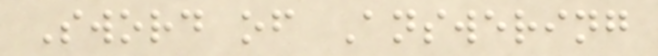Sword of Answering
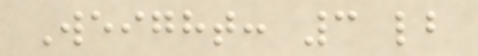Weight: 3 lb
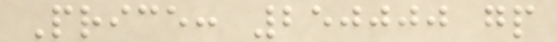Price: 250000 gp
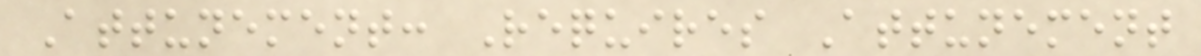Attunement: Requires Attunement
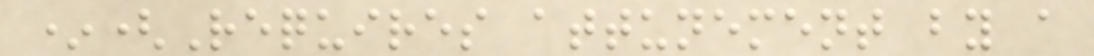*(Requires attunement by a
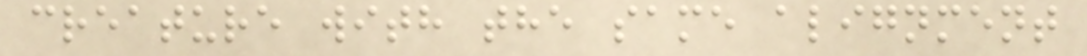creature with the same alignment
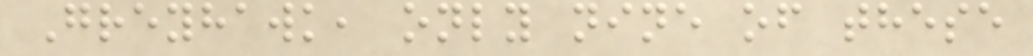Greyhawk, only nine of these
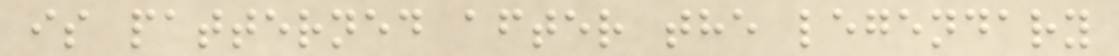is patterned after the legendary
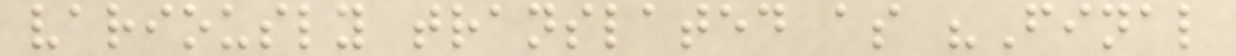variously translated as "Final
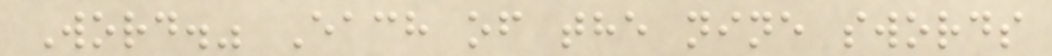Word." Each of the nine swords
